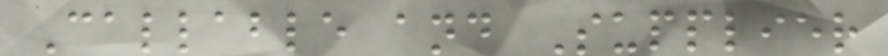Callable and Supplier
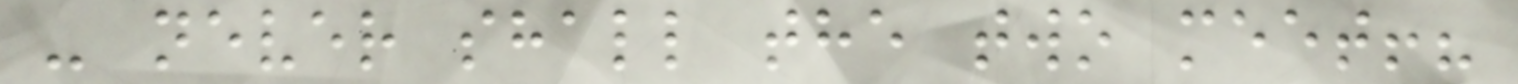- never shall the two meet!?
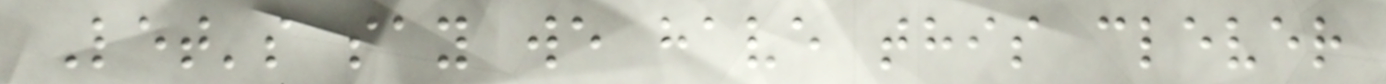Let's say we have this clever
